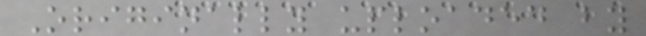Originally uploaded by
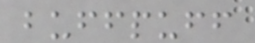buffpuff
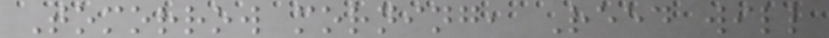Tomorrow morning, Reed will
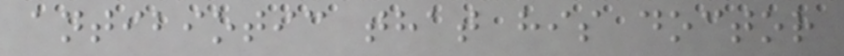antibiotic that his doctor
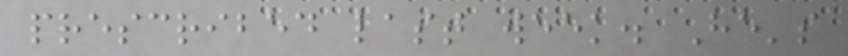prescribed last week. He's
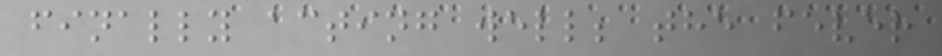finally acting well; the fever
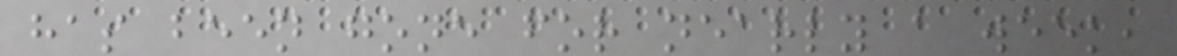has been gone for nearly a week,
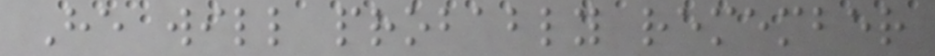He will probably remember
